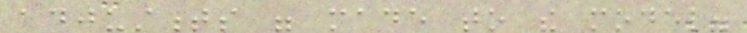adjustments were made to the model.
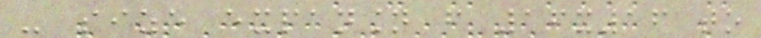- size expansion from 16x16 to
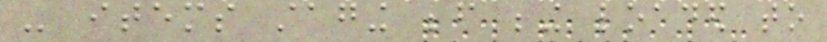- items staging before being loaded to
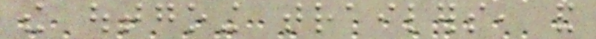the outgoing trailers, and
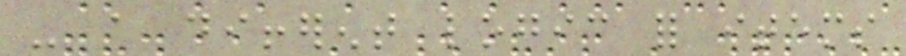- a different logic for items
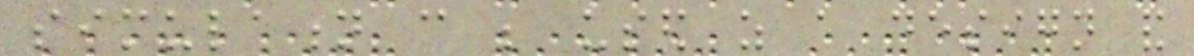simulation can be used as a design and
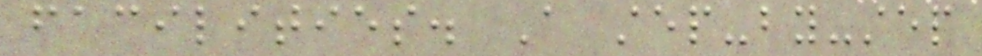facilities. A step-by-step
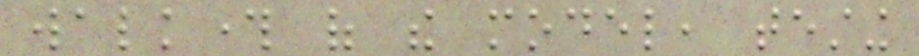walkthrough of the model, testing
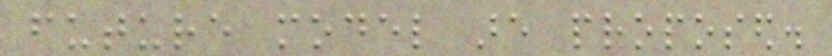future model are proposed.
